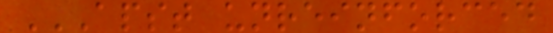APST UNREINFORCED
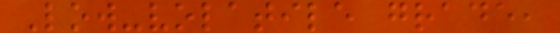Low-volatile grade,
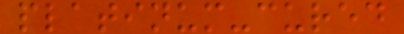platinum-cured
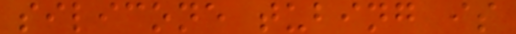silicone tubing is
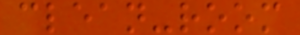clean-room
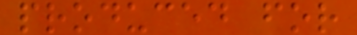produced for
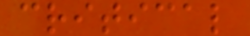critical
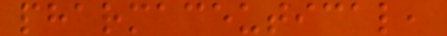pharmaceutical,
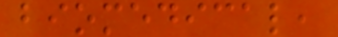biomedical,
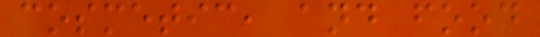cosmetic, and food
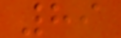89
